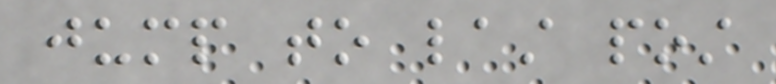jump to last post
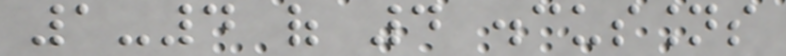1-4 of 4 discussions
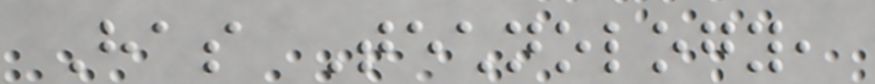Has Technology,
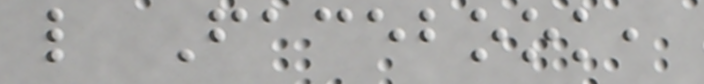like Facebook,
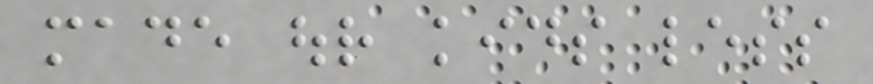made our kids less
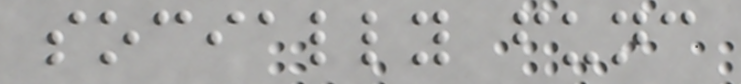socially func
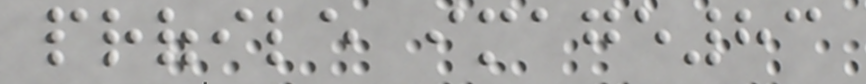profile image83
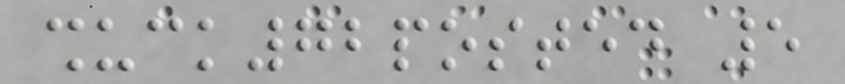shuck72posted 5
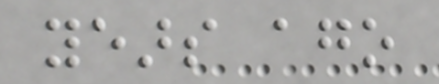years ago
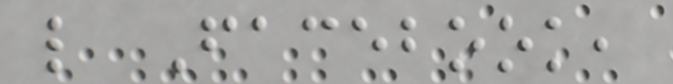like Facebook,
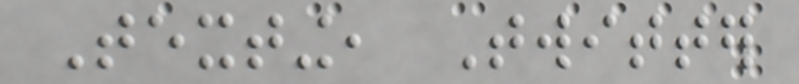Texting, Twitter
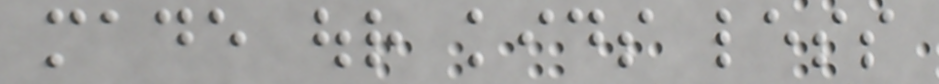made our kids less
